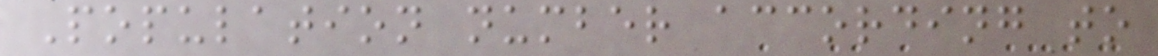Population number according to
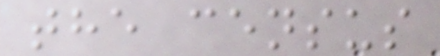the census
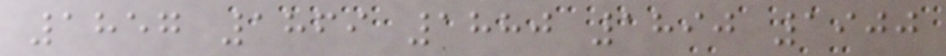1857 1869 1880 1890 1900
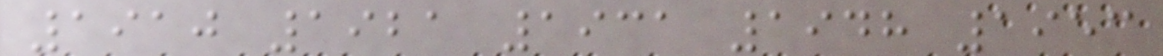1910 1921 1931 1948 1953
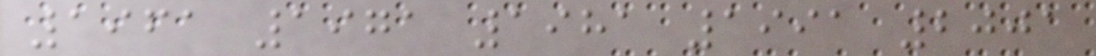1961 1971 1981 1991 2001
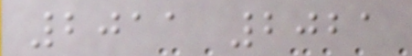2011 2021
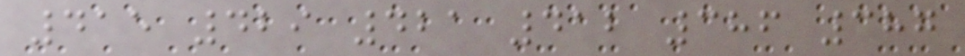415 429 421 412 386 387
